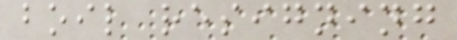boil resigning
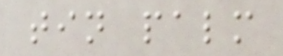tin palm
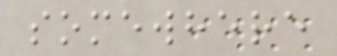somewhere
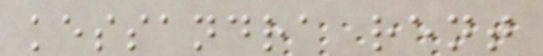kessandra rent
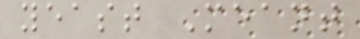yeast Meant
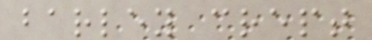barley crept
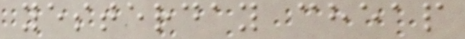yesterday cheap
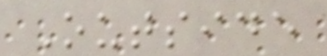Outside
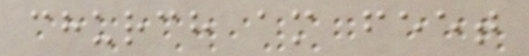church am feet
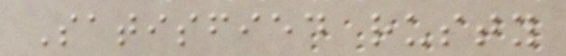Satisfied rusty
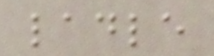ladle
